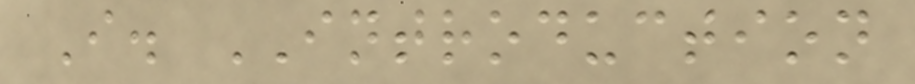I. INTRODUCTION
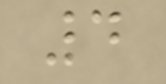4
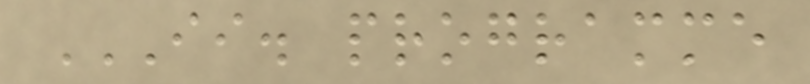II. PROGRAMME
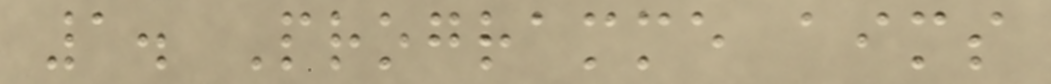1. Programme aims
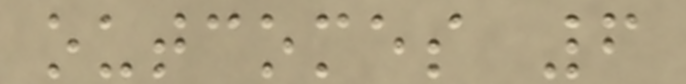outcomes 6
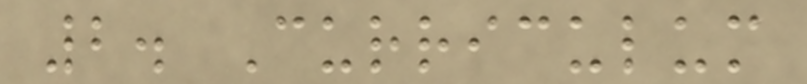2. Curriculum
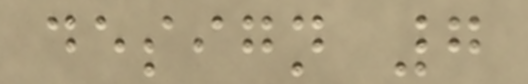design 7
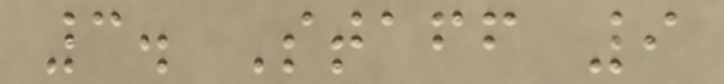3. Staff 9
